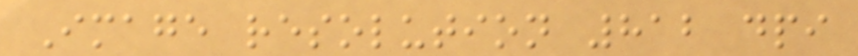Image resolution 812 dpi
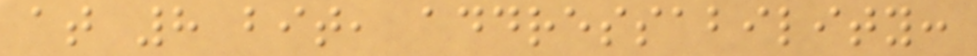at 8 bit, addressability:
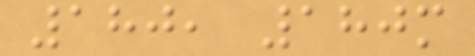180, 180m
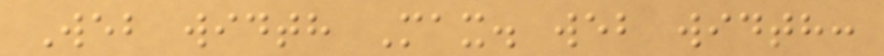Web width Max. web width:
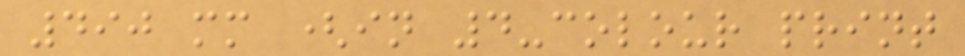490 mm (in 4-colour print
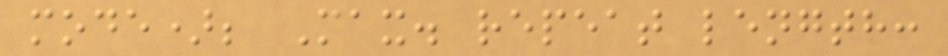mode); Max. repeat length:
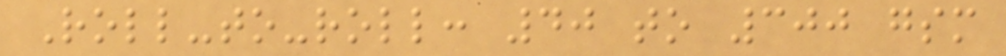Roll-to-roll: 40 to 300 gsm
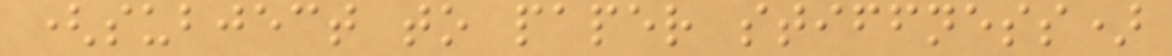(subject to paper stiffness)
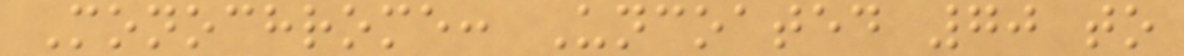Monochrome: Uncoated 70 to
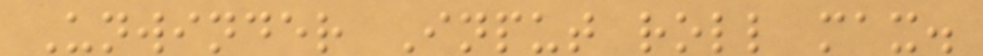Unwinder Input roll max.
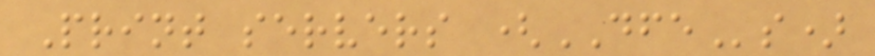Print servers (DFEs)
